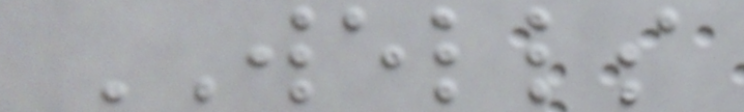WELLS
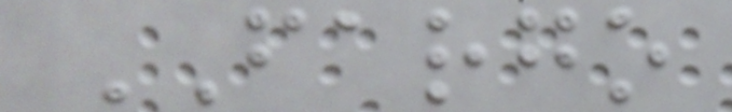FARGO
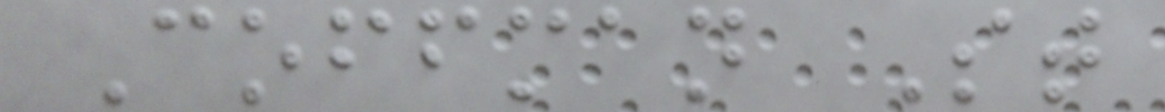Coffman St
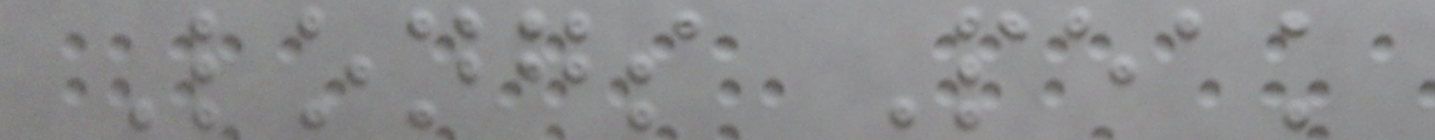Longs Peak
